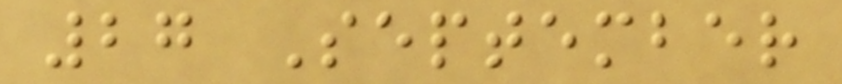27 September
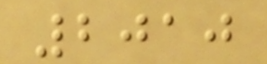2010
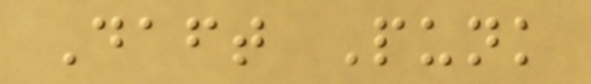Daft Punk
